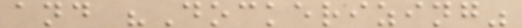and "Dockerizing"
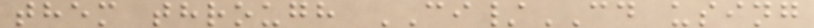them through CI/CD using
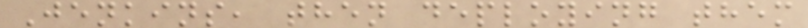Jenkins, then deploying them
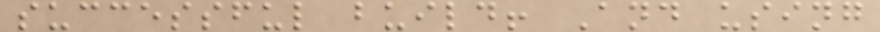successful build! And using
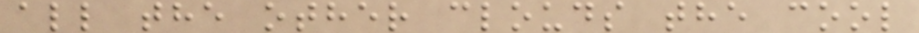all the other clouds the cool
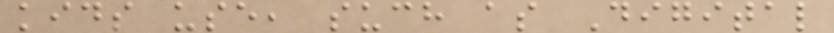kids use, such as Digital
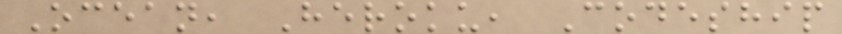Ocean, Heroku, Codeship
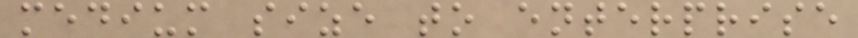medium size to enterprise
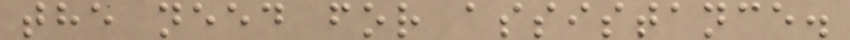the need for assistance.
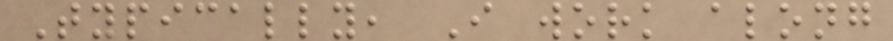Typically, I work along
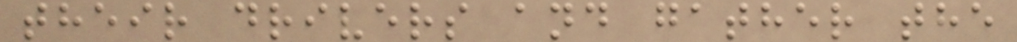their drivers and gather the
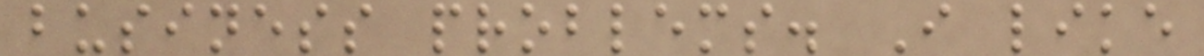business problems. I like
